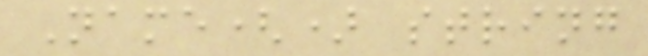Name() string
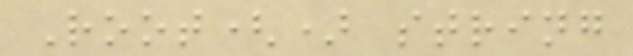Root() string
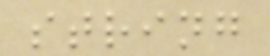string
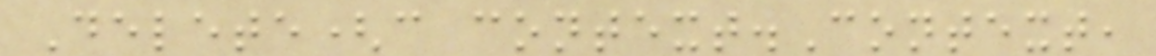Delete(c context.Context,
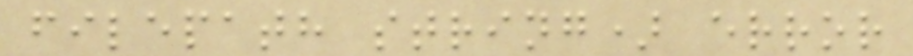filepath string) error
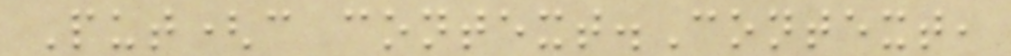Put(c context.Context,
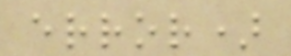error)
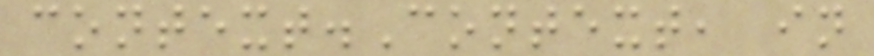context.Context, in
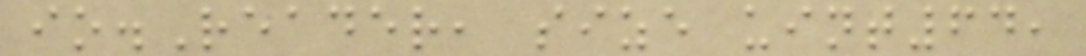io.Reader, size uint64,
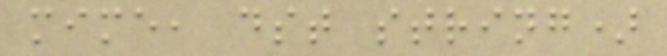mime, dst string)
